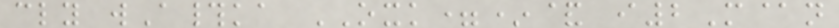cly wA#ka OXK=*& i2M@n
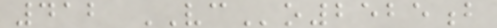412 VCo2525b
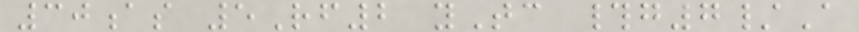30as 5Rf2 yTc #g7/A
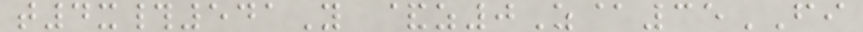t4x#541Y &z0Z@35FI
